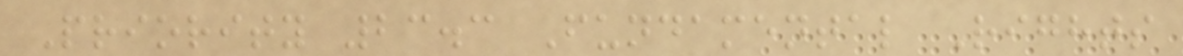Priority 23.3 Fundamental Rights
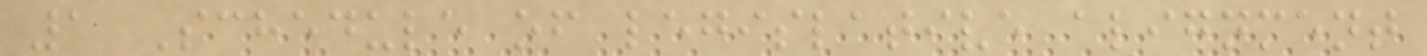1 Schedule of legislative alignment
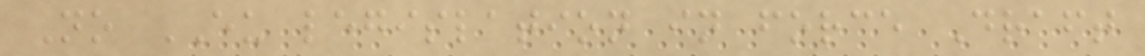No EU legislation in force Draft
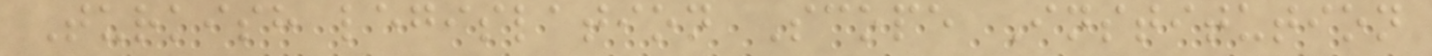Turkish legislation Scope Institution
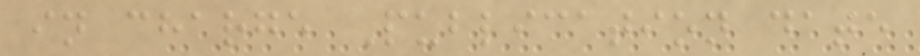in charge Publication date
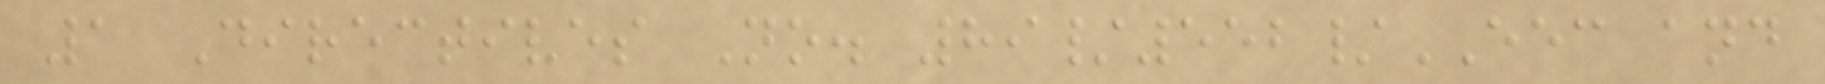1 Directives No. 89/552/EEC and
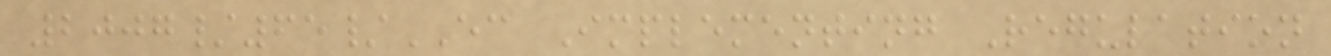2007/65/EC Implementing Regulation
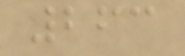263
